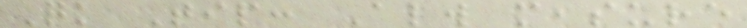Quick Tip: Always measure
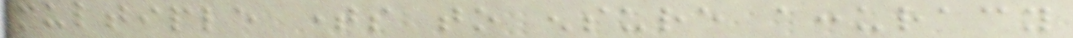multiple times to ensure accuracy
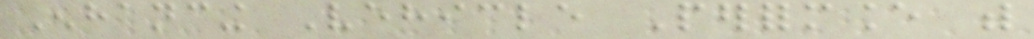Enhancing Vehicle Performance with
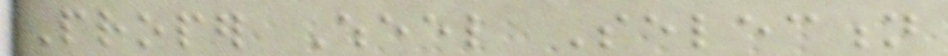Proper Wheel Selection
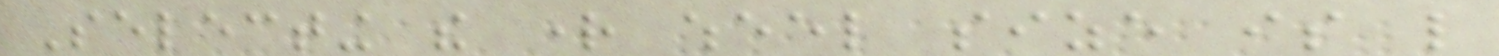Selecting the right wheel size is like
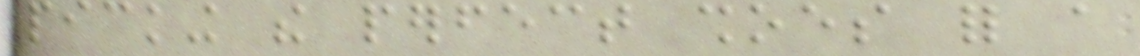picking the perfect shoes for a
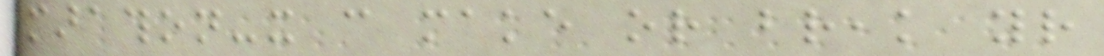marathon-it can make or break your
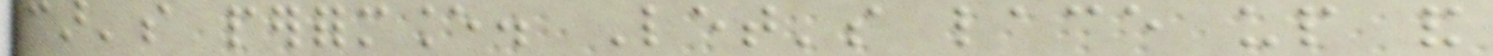car's performance. Let's lace up and
